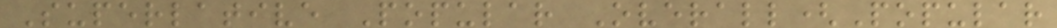Superlative Popular Overall(Popular
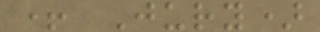+ Jury)
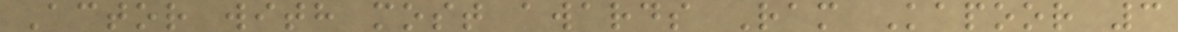Actor with most awards Ram Kapoor 3
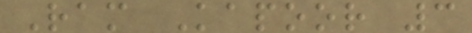Ram Kapoor 3
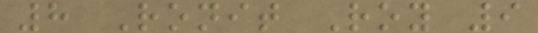8 Ronit Roy 9
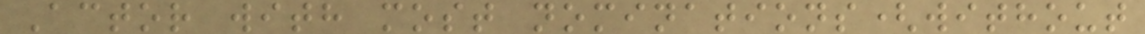Actor with most nominations(without
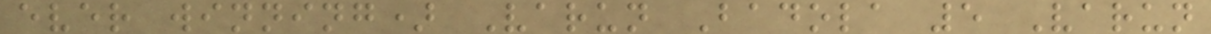ever winning) Varun Badola 5 Varun
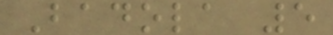Badola 5
